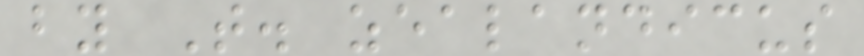by T. zealandicus
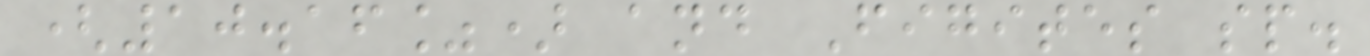(10.16%) and Figites sp.
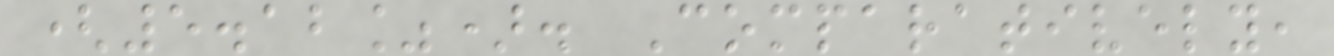(5.12%). Comparatively,
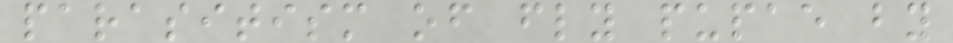parasitism of fly pupae by
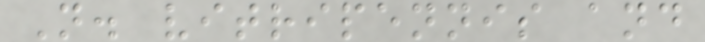N. vitripennis and
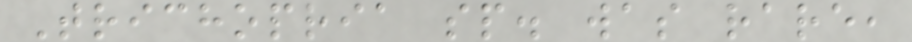Trichopria sp. was rare,
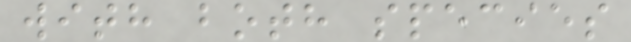with both species
